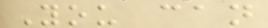You can
